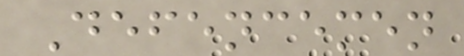Defencemen
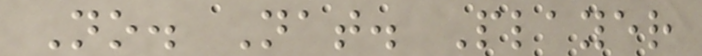No. Nat. Player
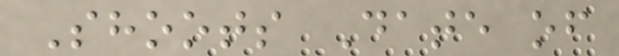Shoots Date of
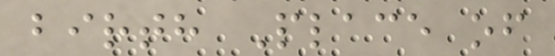birth Place of
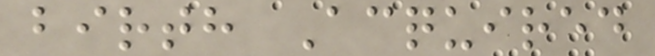birth Acquired
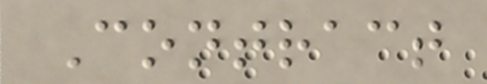Contract
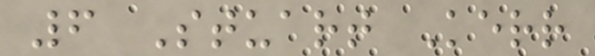6 Stuart Kerr
